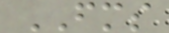FMS
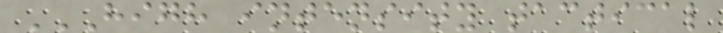HIGH INTENSITY TACTICAL
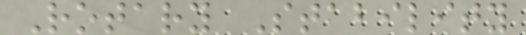Rotary Stability
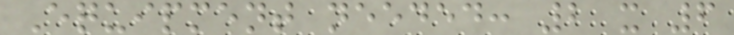Equipment needed: 2 x 6
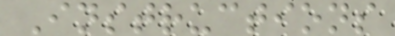Instructions
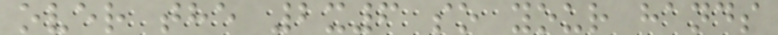over the 2x6 so your hands
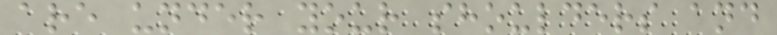are under your shoulders and
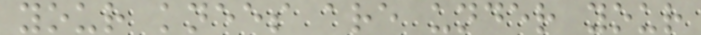your knees are under your
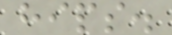hips.
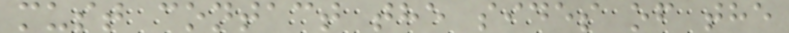must contact the sides of the
